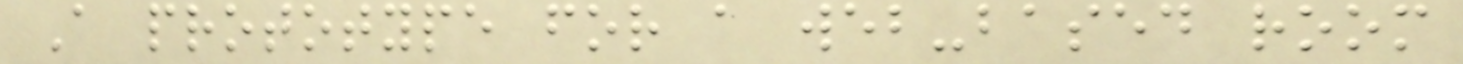A prototype for a web-based room
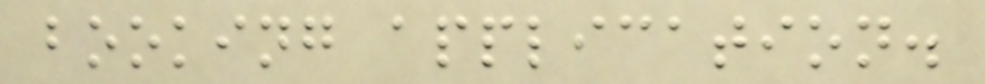booking application.
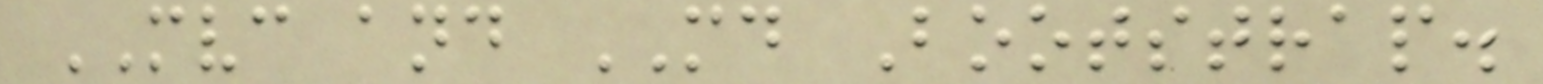MVC and MD Bootstrap.
